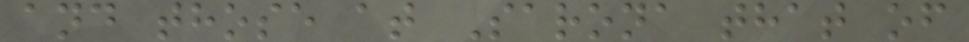and those at Sarona that of
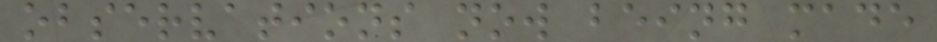observations now being made
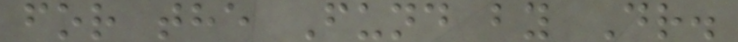for the Fund by Dr.
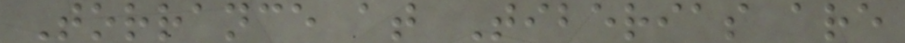Torrance at Tiberias are
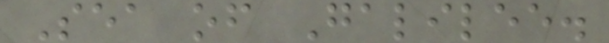Sea of Galilee.
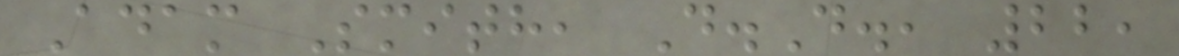Adam Smith, D.D., 22,
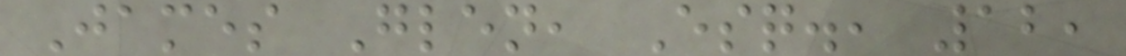James Glen, Esq., 12,
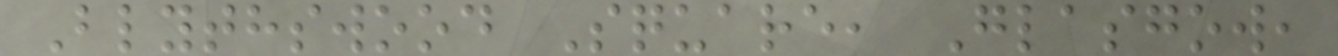Blythswood Square, Glasgow,
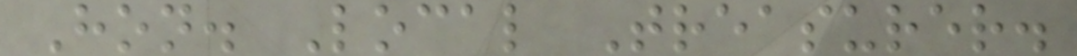Hon. Local Treasurer.
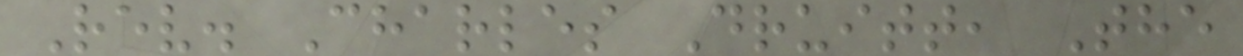Rev. Charles Druitt, The
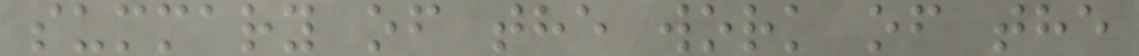summary of the work of the
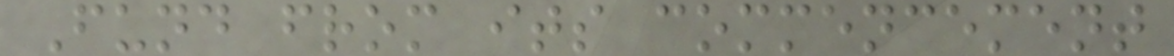Fund from its commencement
